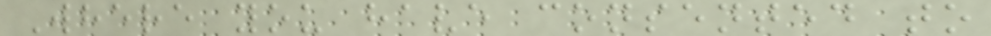Where you have consented to
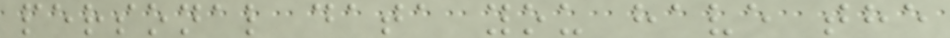personal data you have the
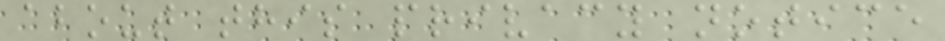about this privacy notice
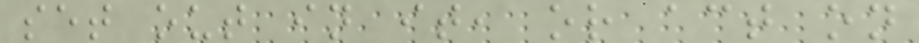set out in it, or act on
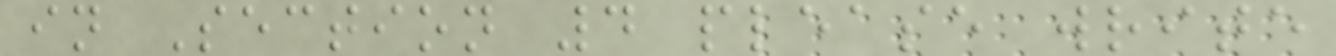in Section 4 please write
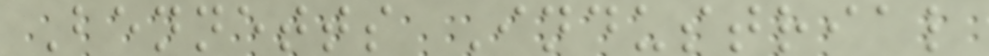Bennetts Industrial
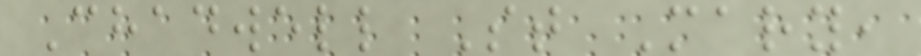Chadwell St Mary,
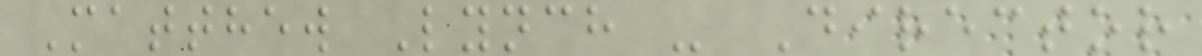Matthew Lynch - Director
